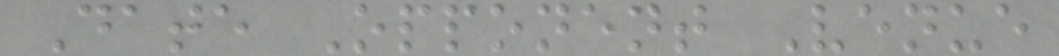Date Opponent Venue
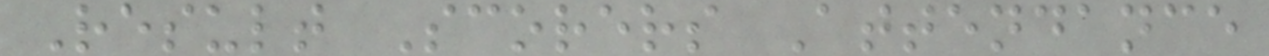Result Scorers Attendance
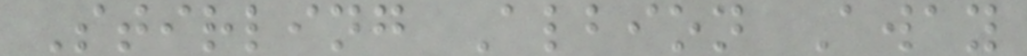Stirling Albion Away
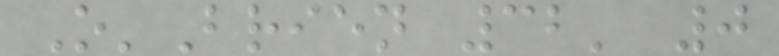O'Brien 32' 0
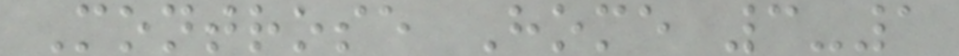Montrose Home 3-1
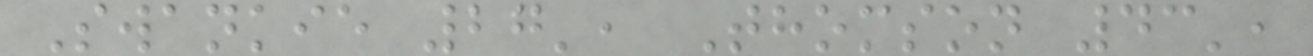Swankie 27', Thomson 43',
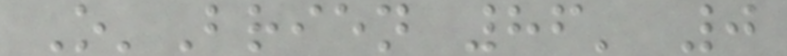O'Brien 86' 0
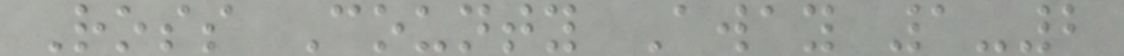Ross County Away 1-2
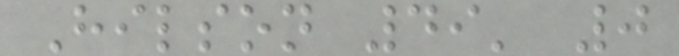Hilson 49' 0
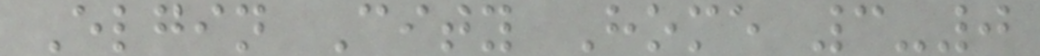Elgin City Home 3-0
